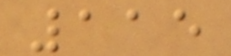115
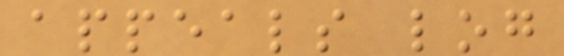appeals log
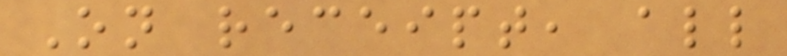On receipt, all
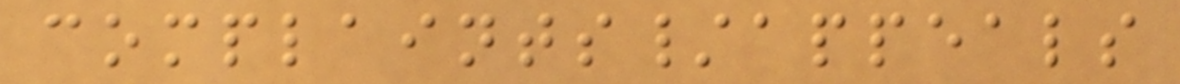complaints/appeals
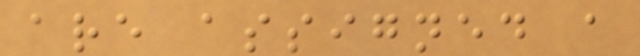are assigned a
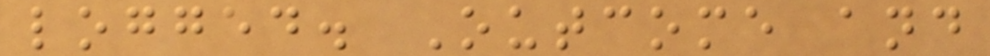logged. Outcome and
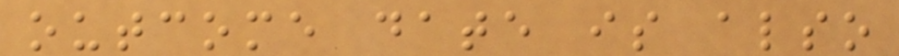outcome date is also
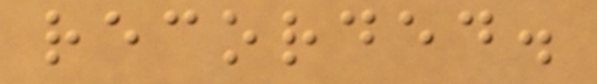recorded.
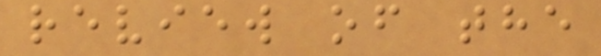review of the
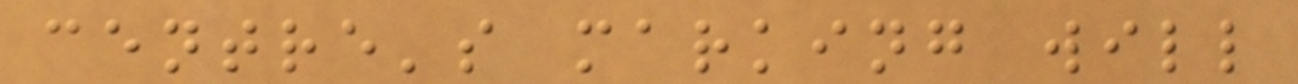centre's marking will
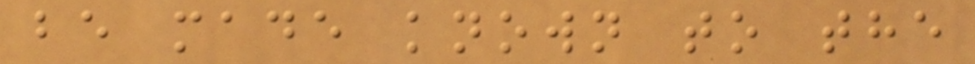be made known to the
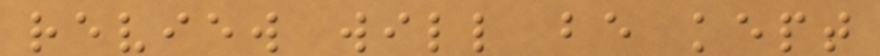review will be kept
